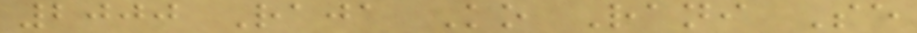2000 Raja Ko Rani Se
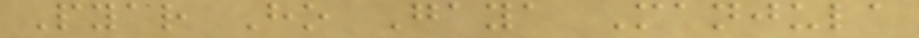Pyar Ho Gaya Manjula
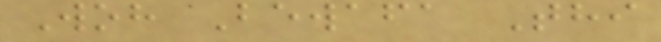Woh Bewafa Thi
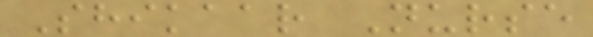Shikaar Nurse
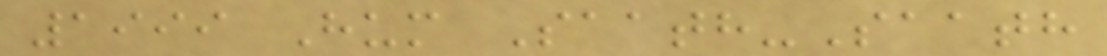1999 Hum Saath-Saath
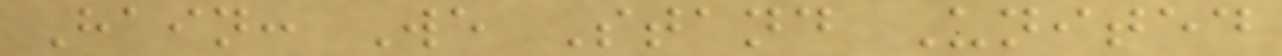Hain: We Stand United
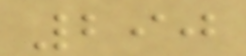290
